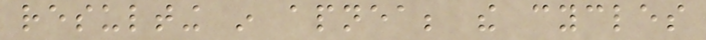resulting in apnea; the cycles
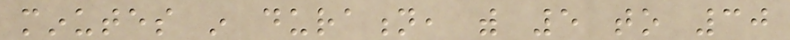minutes in duration, with 5 to 30
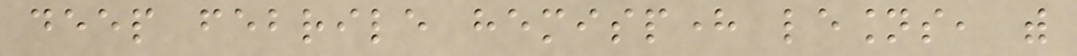deep febrile hemisphere lesions, with
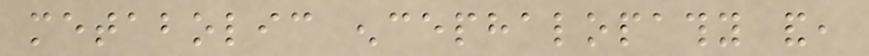metabolic encephalopathy and,
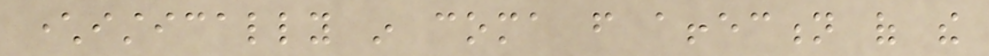characteristically in coma from affection of the
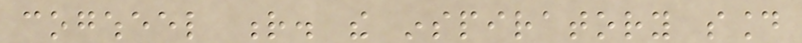cogwheel r. the inspiratory sound
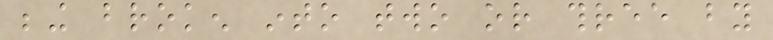being broken into two or three by
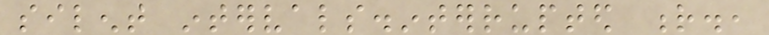silent intervals.interrupted r.,
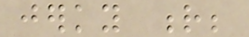jerky r;
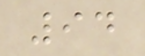94
